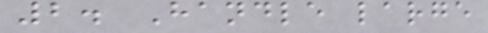2. Handle large
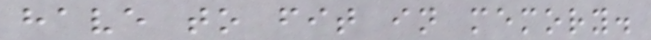have to fit in memory.
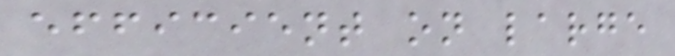efficient on large
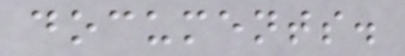documents.
